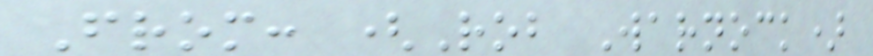From: (Rob Warnock)
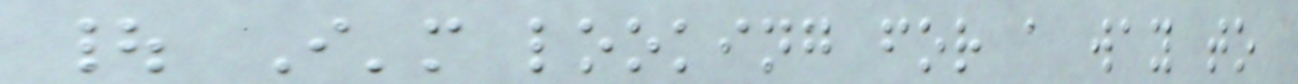| I'm looking for a way to
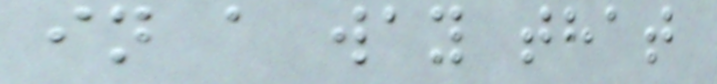in a way that
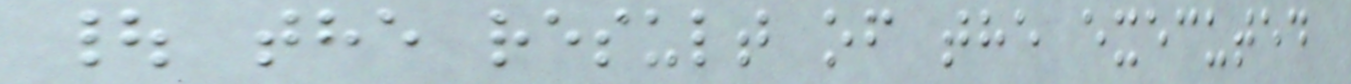| the result of the executed
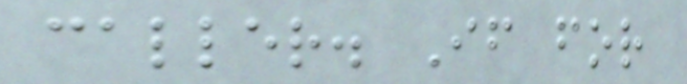caller. If for
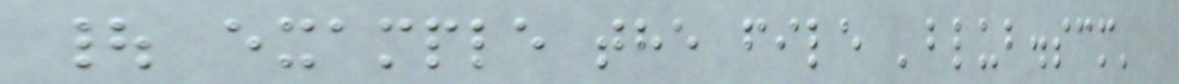| example the file 'blub.scm'
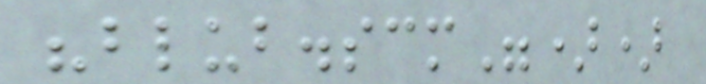"blub.scm"))
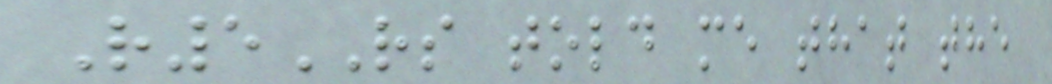R5RS told me that the
